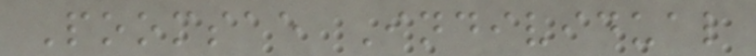Poomsae Individual
